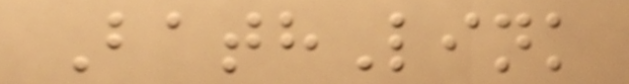BathLink
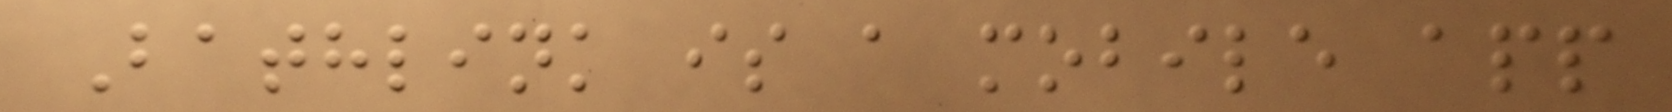Bathlink is a mobile app
